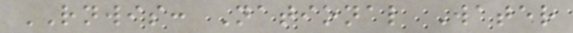RNWIS: National Water
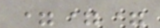===
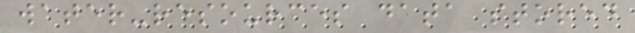water-resources data stored
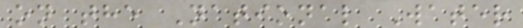on the National Water
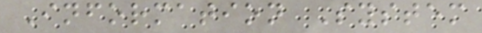Information System
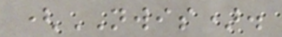(NWIS).
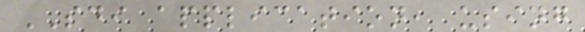SDI application, using
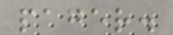pager.
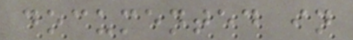documented in
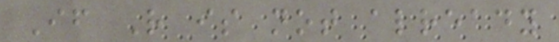If R is not already
